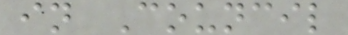in Council
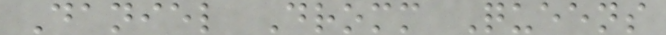Daniel Dromm Queens
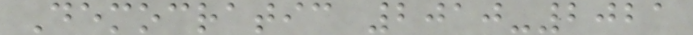Democratic 2010-2021
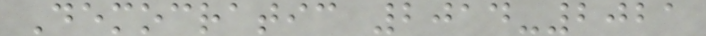Democratic 2014-2021
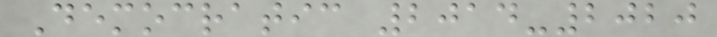Democratic 2014-2020
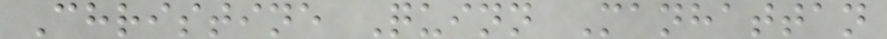Christine Quinn Manhattan
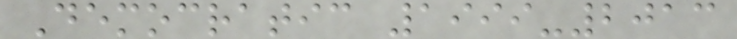Democratic 1999-2013
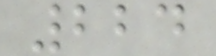224
